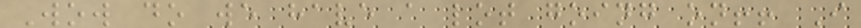Wow do we have a lot going on!! I
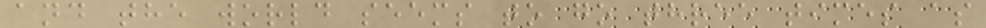and the world seems to go three times as
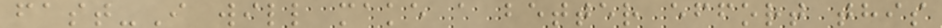fast-I will make a better effort this
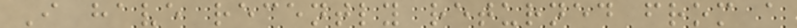I have recently returned from a
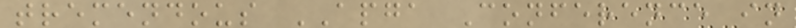tremendous APGA Conference in
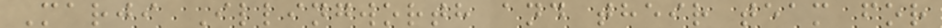Marji Illingworth and their team for
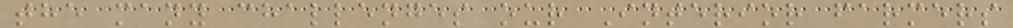the many challenges our Interior farmers
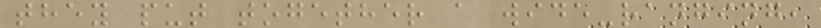they put together a wide-ranging,
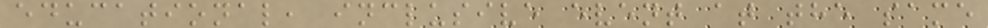educational, inclusive event at the same
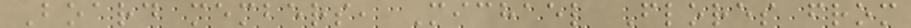Board members, Michael Flores from
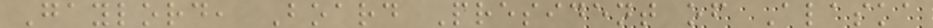Gaylord, Board President of Alaska
